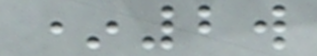*2w
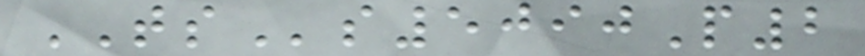TSs5090P2
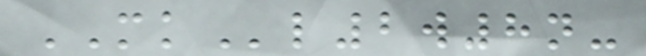MKl2w8n-
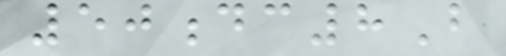50dc8B
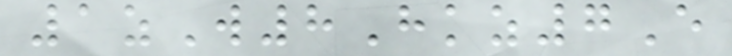1zW8Hkz7E
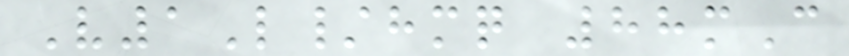V1L/hmq 88mC
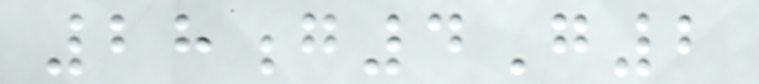28g4G2
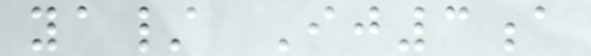ya/ Ij3a
